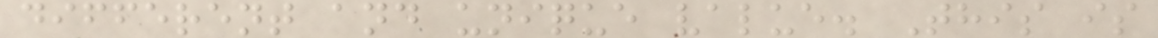different and unique value. This is
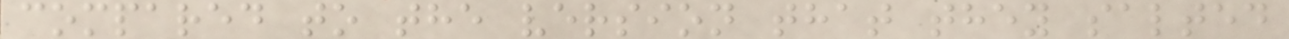compared to the version that they salted
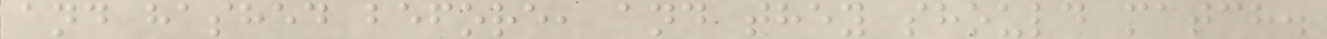and hashed before, and they should match.
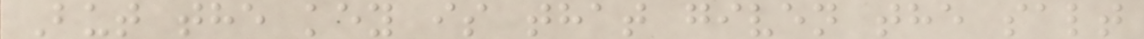But the key is that given the salt
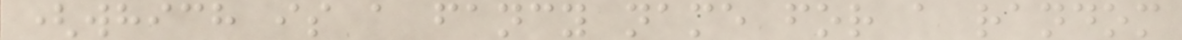(which is a fancy name for a random
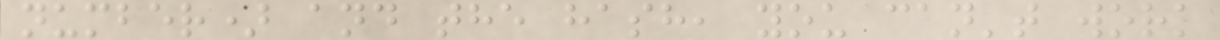number) and the hash, you can't work
